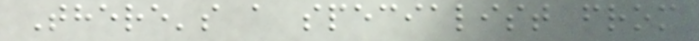There's a specialist from
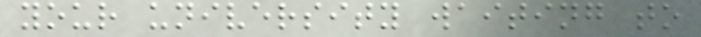your university waiting to
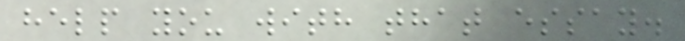help you with that essay.
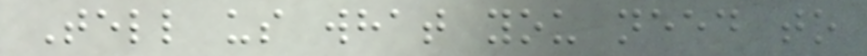Tell us what you need to
